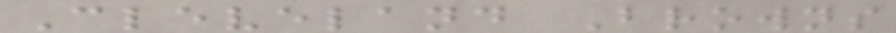Cleveland Browns
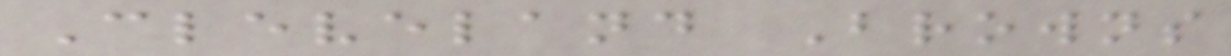Cleveland Browns
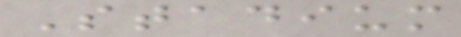Stadium
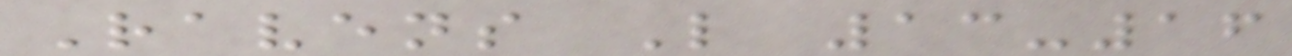Ravens L 13-16
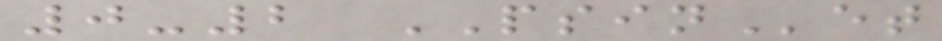0-2 PSINet
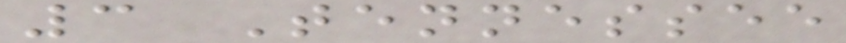3 Tennessee
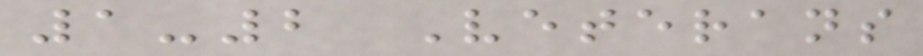1-2 Veterans
